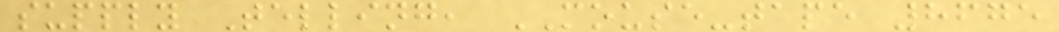supply Telling, MOUSE-tape 8675
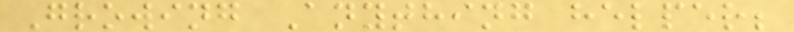Growing Anything helper;
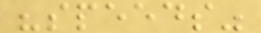"speeds"
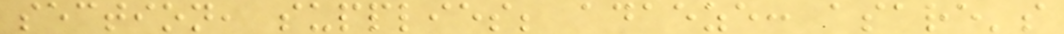section, supplies; adaeze: asare's
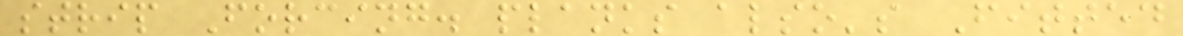strip Forcing. planks also's Fitted
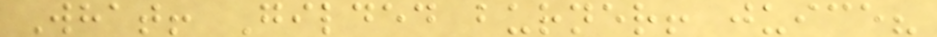What! Gilded burner! juice?
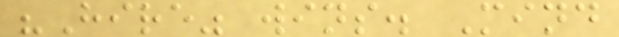"Hire" wins. Mind
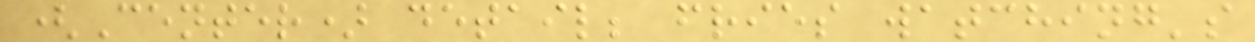(Center) detail; fries watching's
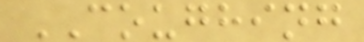COUGHING
